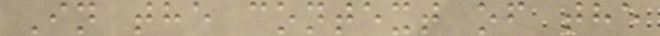In the context of the
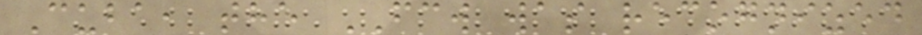Cuba, the FCW was recognized
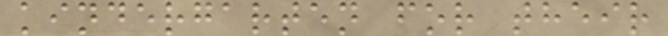kindergarten for their
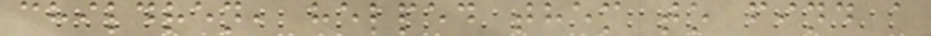children, helped them to find a
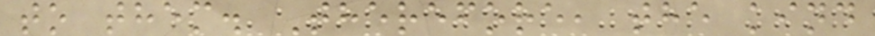to them. Therefore, the kind
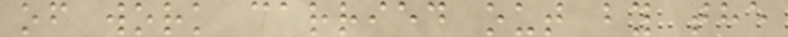of work carried out by the
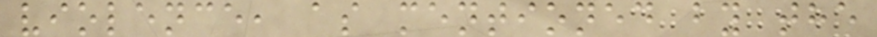violence, as mentioned by the
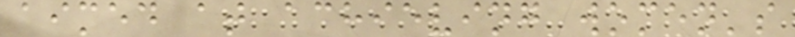aimed at achieving women's
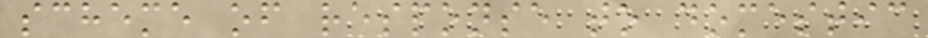scheme of response to domestic
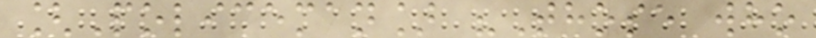[Policeman] "Those who
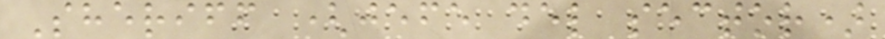Sheriff (jefe del sector)
